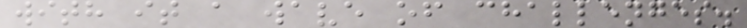with it a wave of challenges.
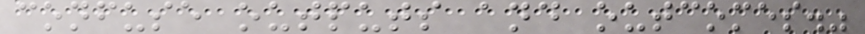confuse outputs and outcomes."
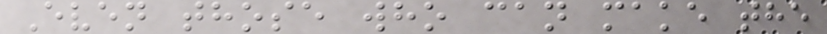Even those who can make the
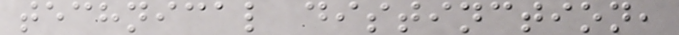technical distinction,
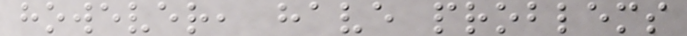however, have problems
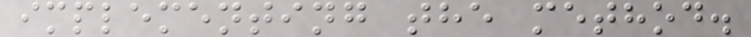implementing the method.
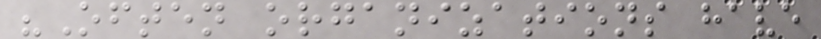"Often organizations have
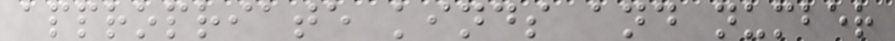appropriate kinds and number
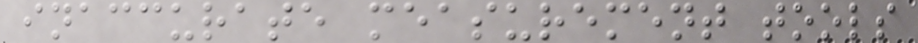inaccurate measurement tools
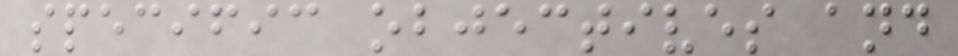specific objectives and
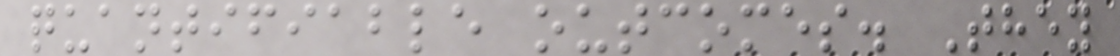quantifiable outcomes. They
